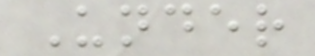Under
